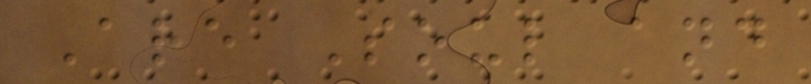Are Soul and
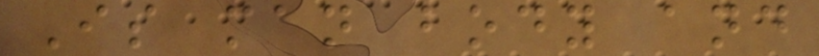Is man body and
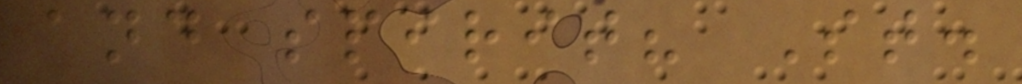and spirit? St.
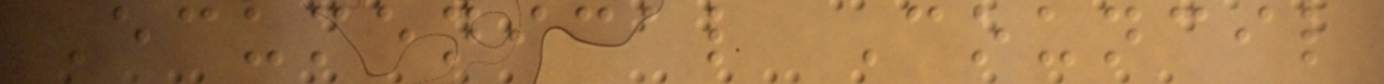Ecumenical Council
